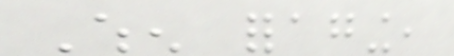When foraging,
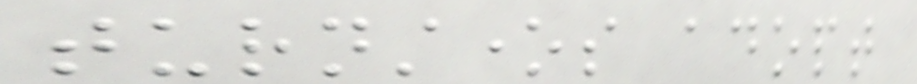turnstones adopt
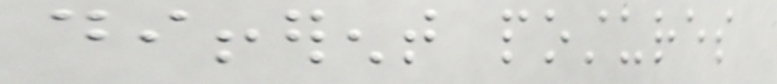different postures
